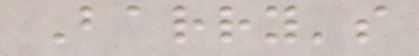Barry's
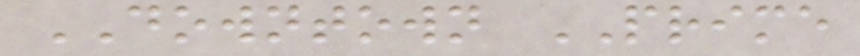DOWNTOWN PRIME
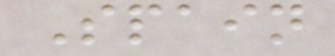Spain
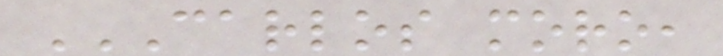CARLOS MORO,
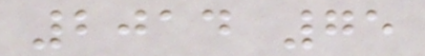2014 75
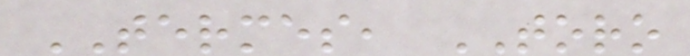TERMES, TORO
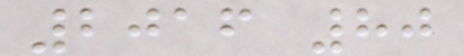2016 80
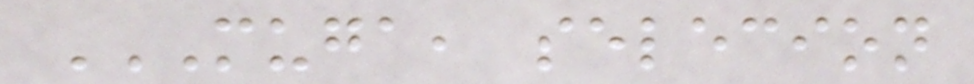MUGA, SELECION
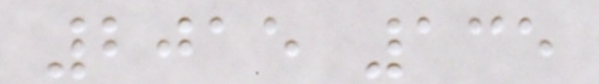2015 135
